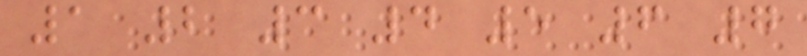1 2 3 4 5 6 7
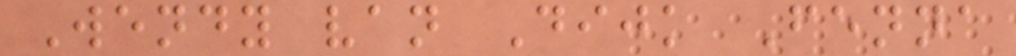Wendy van Dijk Fenna
